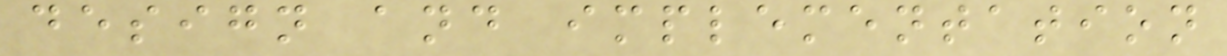design and implementation
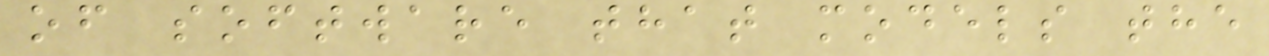of software that models the
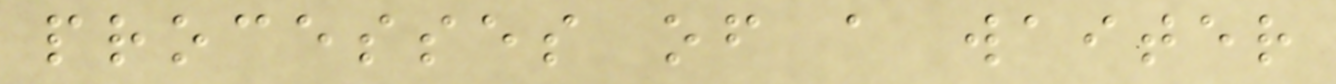processes of a waiter
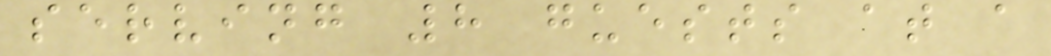serving 8 guests at a
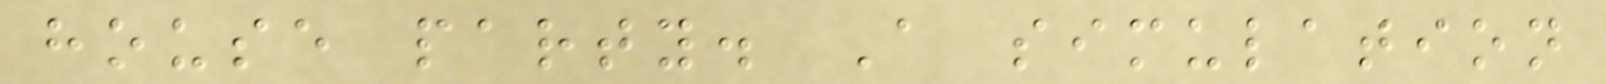house party. A simulation
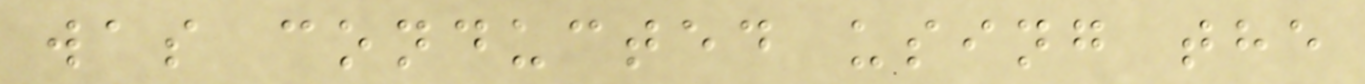was conducted using the
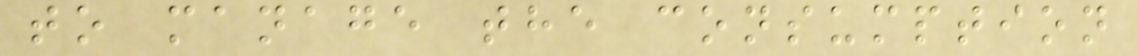to manage the consumption
